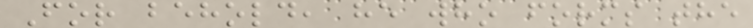For behold, he who forms the
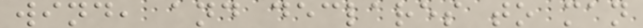wind, and declares to man
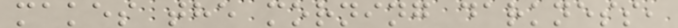makes the morning darkness,
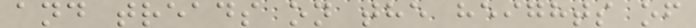and treads on the heights of
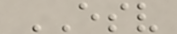ESV
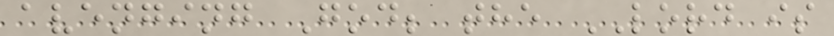avenging God; the LORD is
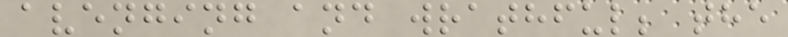avenging and wrathful; the
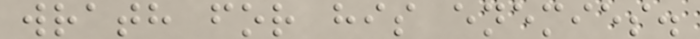wrath for his enemies.
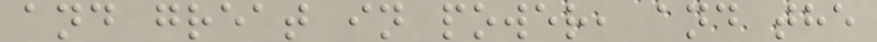and great in power, and the
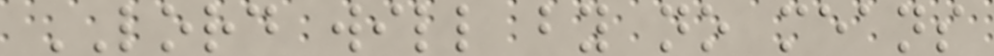LORD will by no means
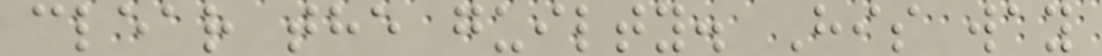clear the guilty. His way
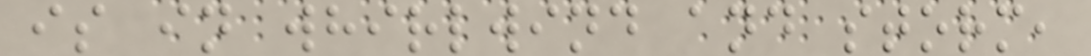is in whirlwind and storm,
